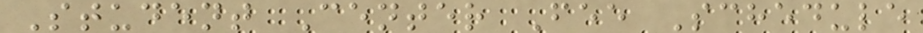Student Center Fee Schedule
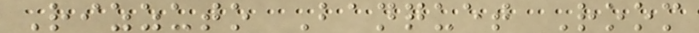Rizzuto Banquet Room
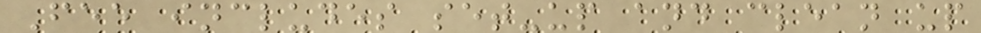Fee includes set-up and clean up
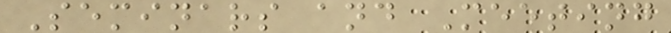Seminars and Meeting
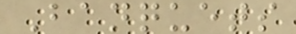Banquets
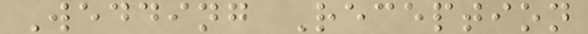Wedding Reception
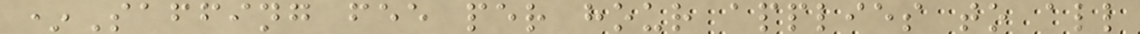*Saffing fee per hour applies to all
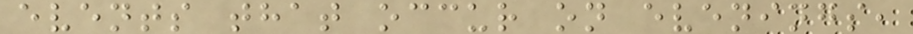events that occur on evenings,
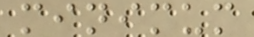minimum
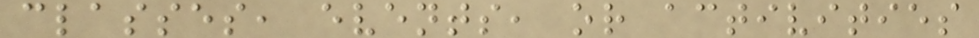classes, events, or activities
